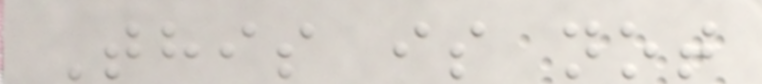This is not
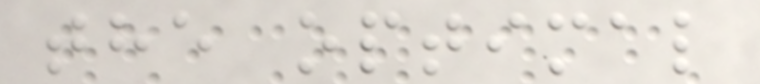the optimal
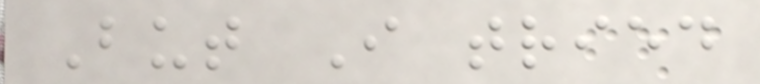But I tried
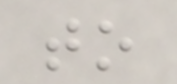to
